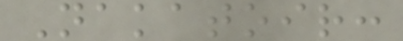Nakatoir:
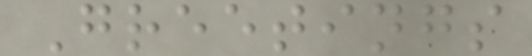Greetings
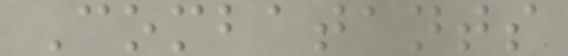Combatants
